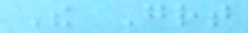The Great
